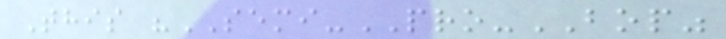This "SEMI-PRO-BOP"
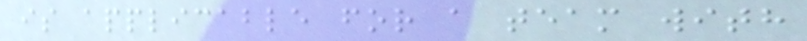is applicable for a team with
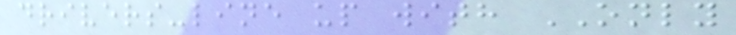drivers-line up with ONLY
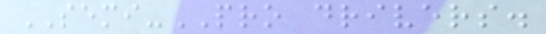SEMI-PRO drivers.
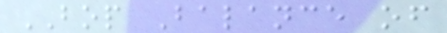BOP Balance of
